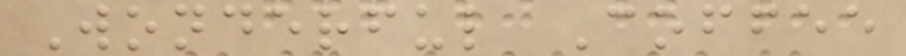Wonderful Coffee
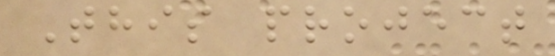This project
